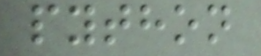python
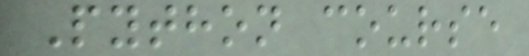Python course
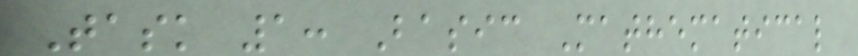Task 1: Basic Mathematical
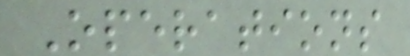Operations
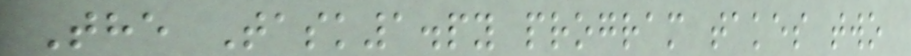The Task1.py program takes two
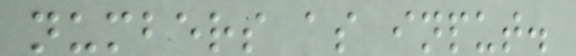numbers as input.
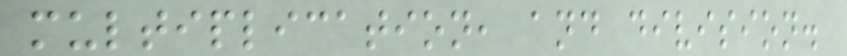multiplication, and division.
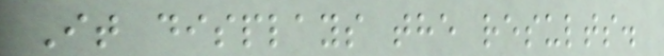It displays the results.
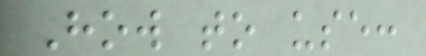How to use:
